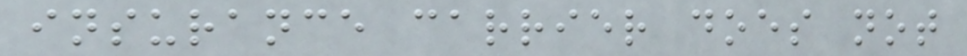insurance carrier does not
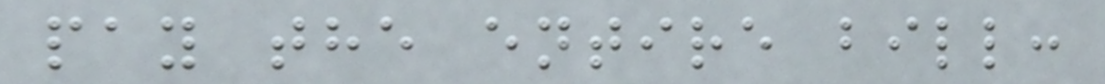pay the entire bill:
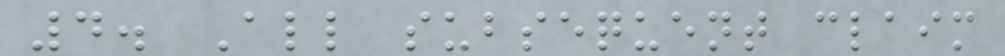4. All subsequent claim
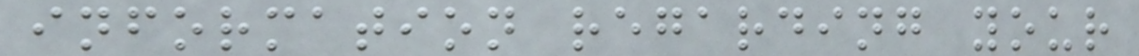information regarding your
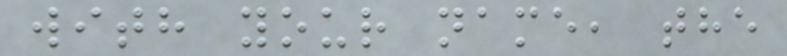with your name, the
